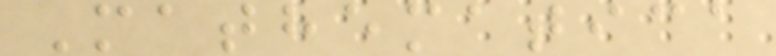Mathematica
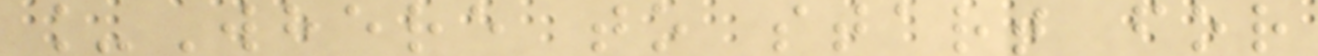_Where to start for
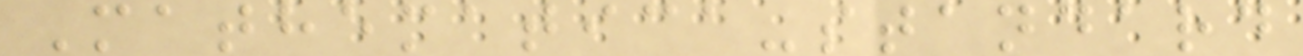Mathematica-standard
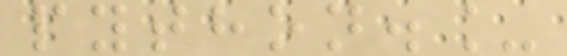python._
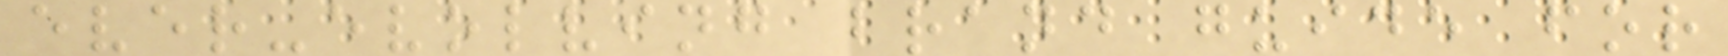ever-evolving brand guide for
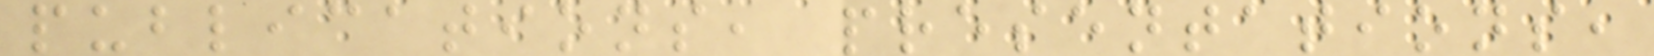publications, presentations,
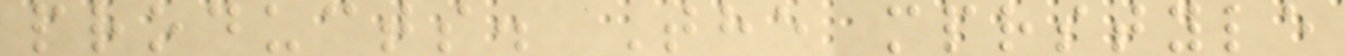products. The mprstyle
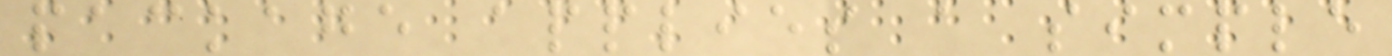package applies a simple
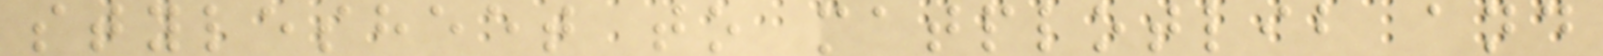stylesheet to matplotlib and
